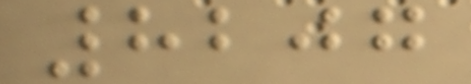8207
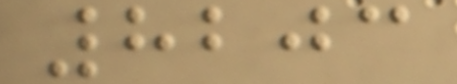8203
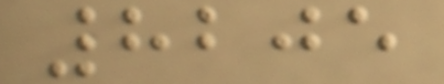8205
